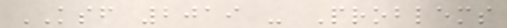KSF 2019 - Problems
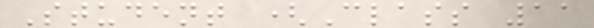Student (Class 11
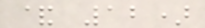& 12)
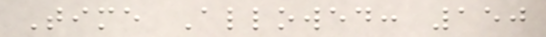Time Allowed: 150
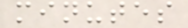minutes
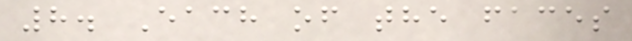8. Each of the faces
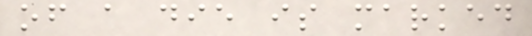of a die is marked
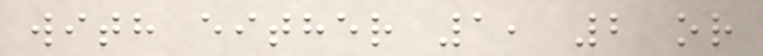with either 1, 2 or
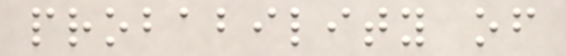probability of
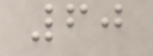60
